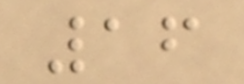16
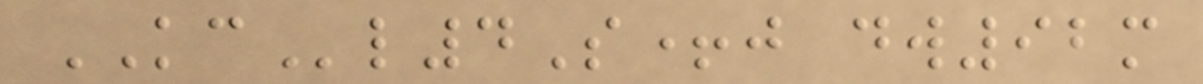KCl4S+j dw92m
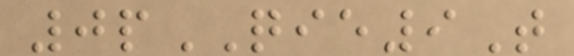0pQIE9T
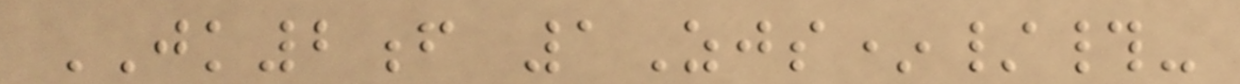JK2f 1Zjs*/#-
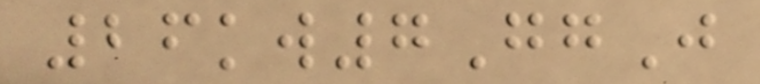26kw7GgJ
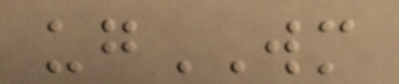ugWM
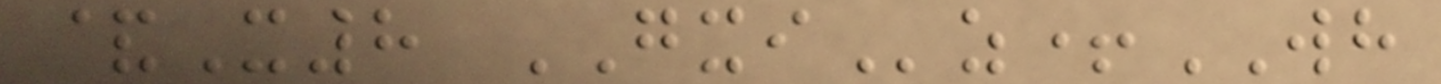&X8 GXIz+WH
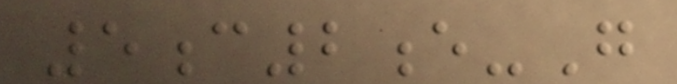5c2e-G
